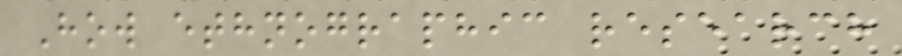How ethnographic research
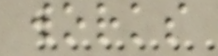works
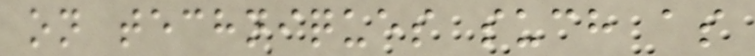on techniques such as
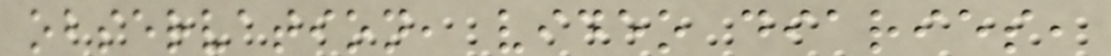observation, video diaries,
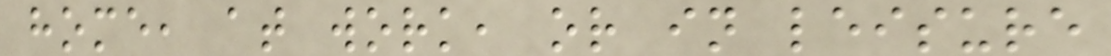home, at work, or in leisure
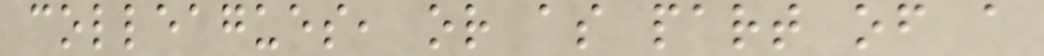colleagues, or as part of a
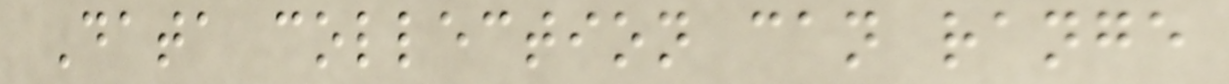Data collection can range
